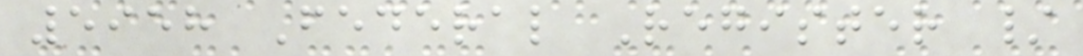5958 Federal Register /
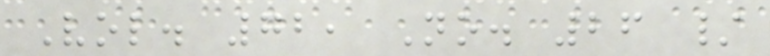Vol. 72, No. 26 /
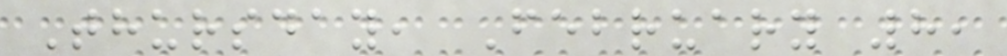Thursday, February 8,
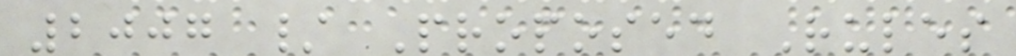2007 / Proposed Rules
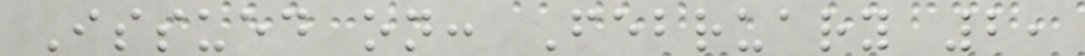Issued on: February 2,
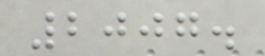2007.
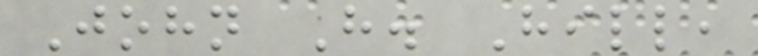John H. Hill,
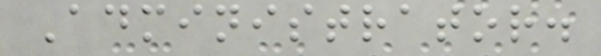Administrator.
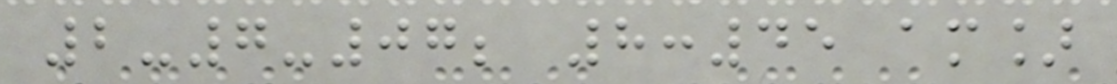2-7-07; 8:45 am]
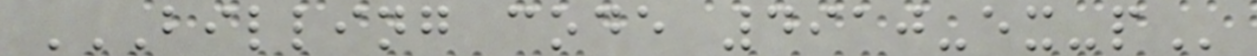BILLING CODE 4910-EX-P
